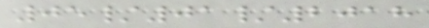05/01/2018
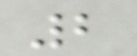2
